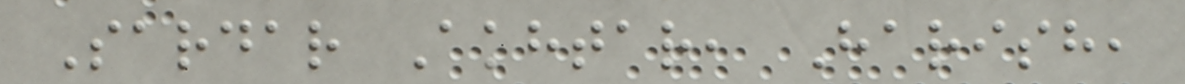Sardar Akhtar, Harish,
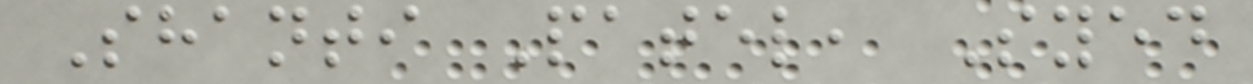Shanti Patel, Syed
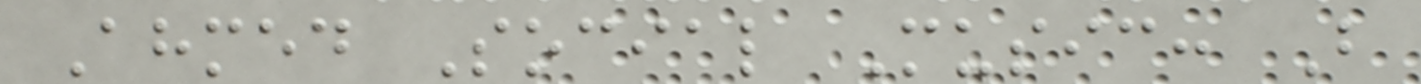Ahmed Social Music: B
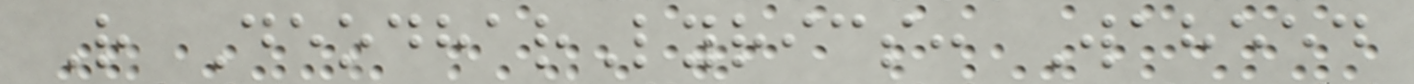R DeodharLyrics: Waheed
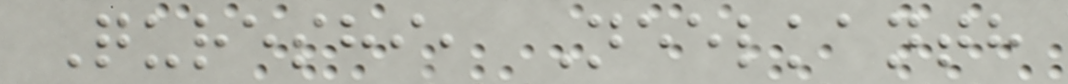Qureshi, Neelkanth
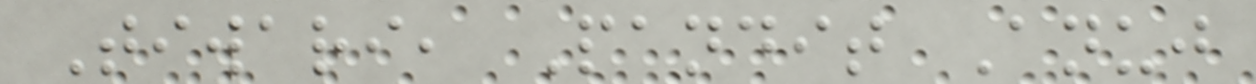Tiwari, Pandit Anuj
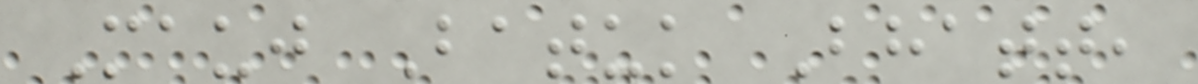Mauj Batuk Bhatt,
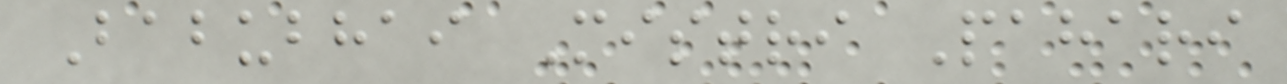Babubhai Mistri Pahari
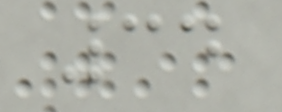34
